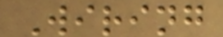Wiring
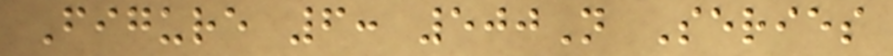Figure 6: 500N Series
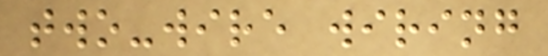two-wire wiring
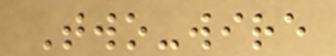Two-wire
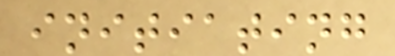initiating
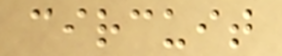circuit
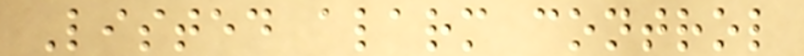Listed alarm control
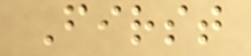First
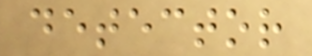detector
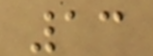13
